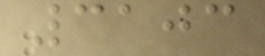3103
